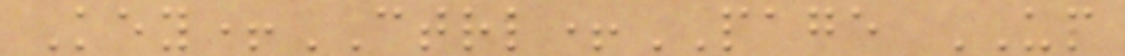Key+CTRL+PAGE UP
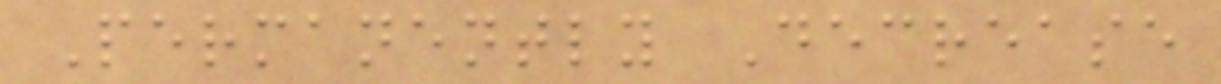Permanently Decrease
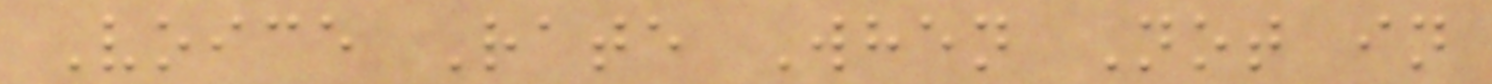Voice Rate When Not in
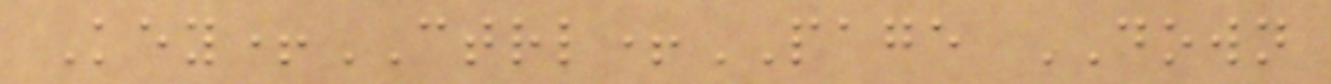Key+CTRL+PAGE DOWN
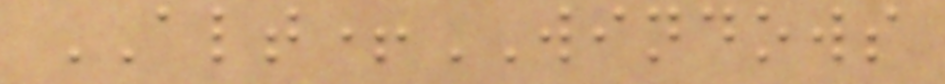ALT+WINDOWS
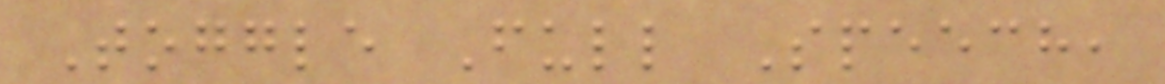Toggle Full Speech,
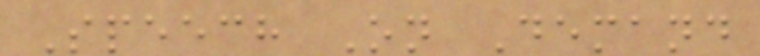Speech On Demand
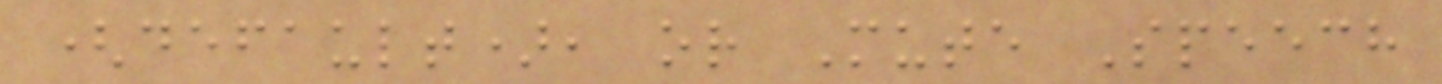(default), or Mute Speech
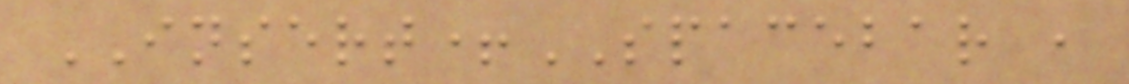INSERT+SPACEBAR ,
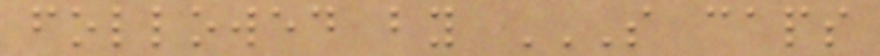followed by S CAPS
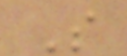S
